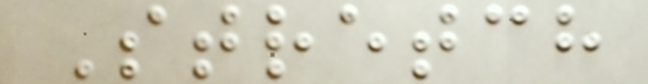Stretch
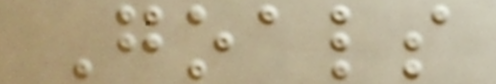Goals
